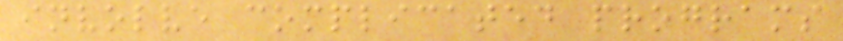involve complicated programs
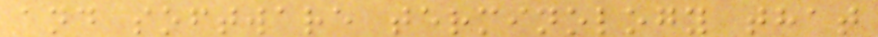and software terminology that
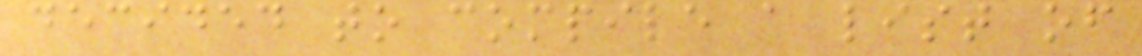decided to compile a list of
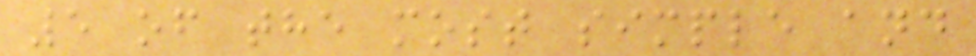5 of the most simple and
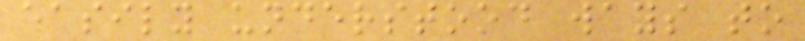easily understood ways to
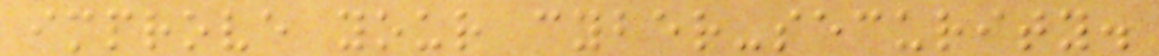improve your cyber-security.
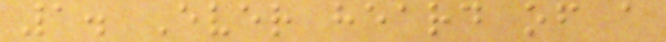1. Ever heard of a
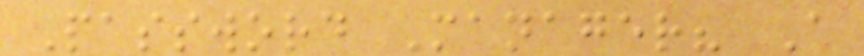Password Manager? A
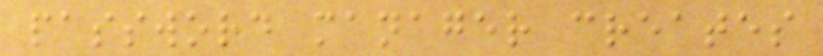password manager creates
